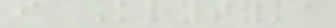i Krytyka
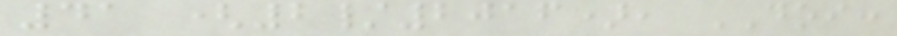41 (2/2016), DOI:
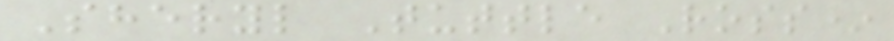Sheryl Tuttle Ross*
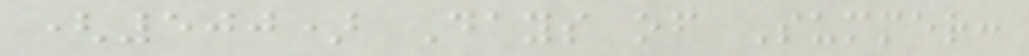(500) Days of Summer:
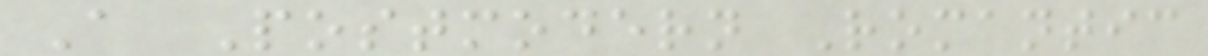A Postmodern Romantic
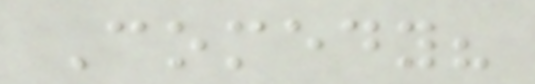Comedy?
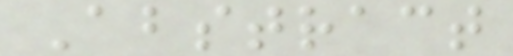Abstract
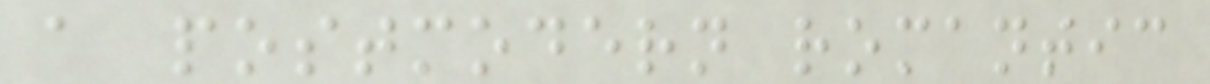a postmodern romantic
